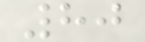80
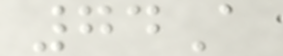74A
